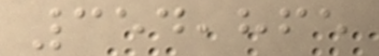354,865
